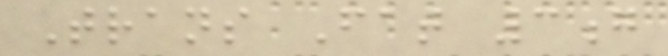Trans Fat 3g
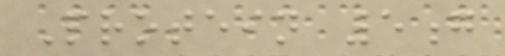Protein 5g
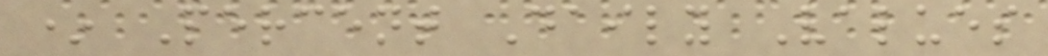* Percent Daily Values
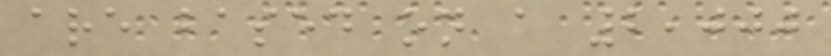are based on a 2,000
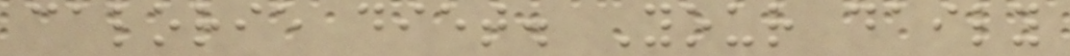calorie diet. Your daily
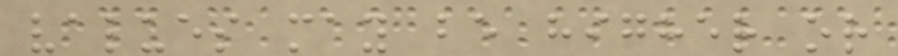values may be higher or
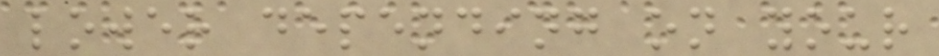lower depending on your
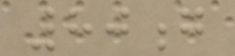80g
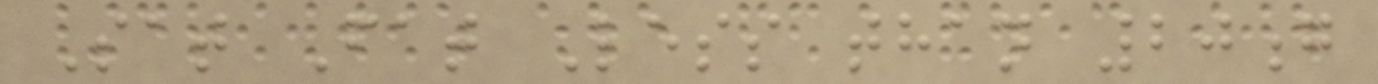Sat Fat Less than 20g
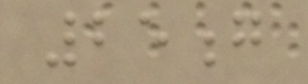25g
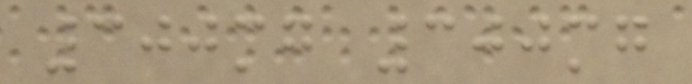300mg 300mg
